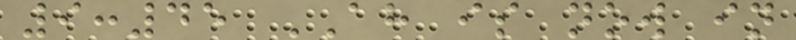9:45 AH is now in
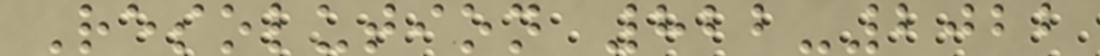Resolution 822-2022
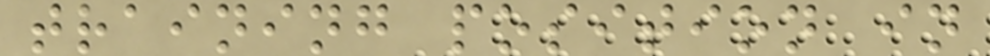training position in
